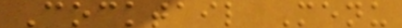Cocktail Menu
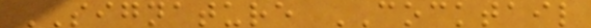SIGNATURE COCKTAIL
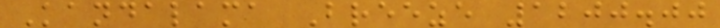Kandalama Breeze 1200.00
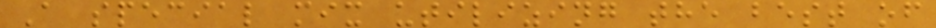A special mix utilizing the best of
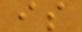is
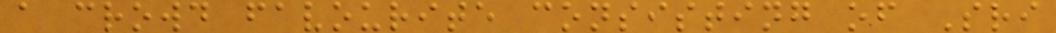a crowd favourite consisting of Sri
